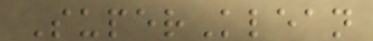SuperKlean
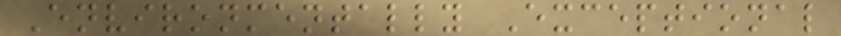Environmentally Exceptional
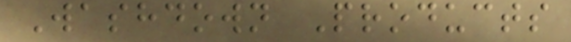Washdown Products
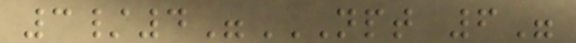3/4"NPT 6"
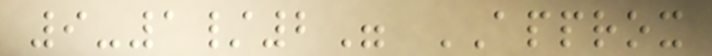9-1/2" APPROX
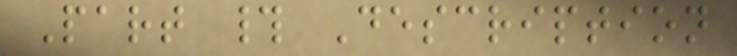Part # Description
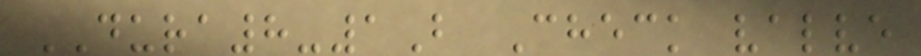DURA8-1B Check valve
